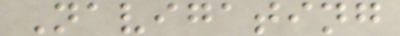Navigating
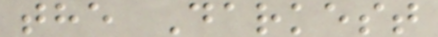the Darkest
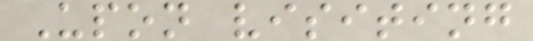Upon visiting
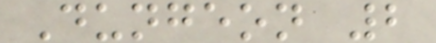Dungeon 2
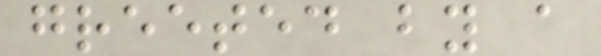greeted by a
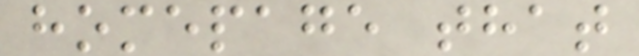homepage that
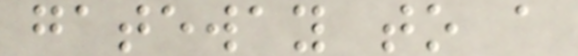gateway to a
